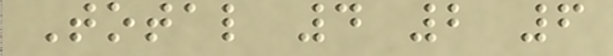Total 4 2 6
